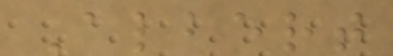Albert
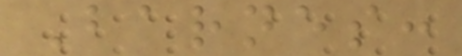Barnes:
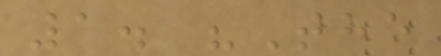1. "The
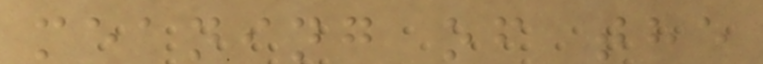meaning of the
